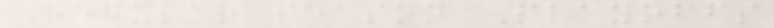Regular season Playoffs
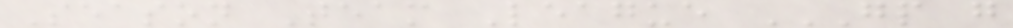Season Team League GP G
